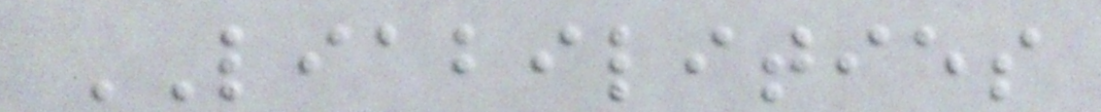LIABILITIES
